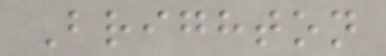Brighton
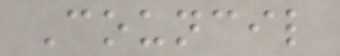Council
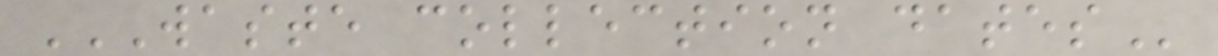WASTE COLLECTION DATES
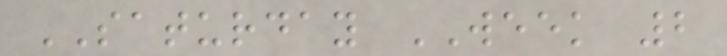SATURDAY WEEK 2
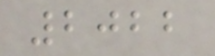2022
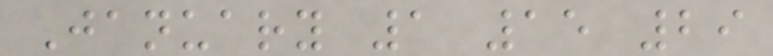January 1 15 29
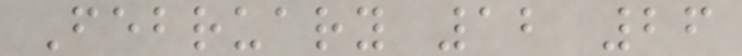February 12 26
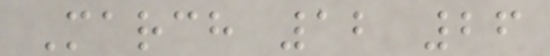March 12 26
